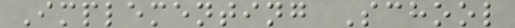Implementing School
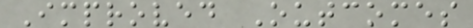Improved Outcomes
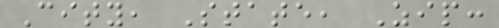City, State, Zip:
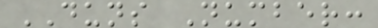DUNS Number:
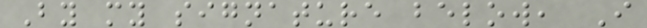By my signature below, I
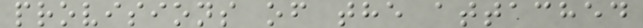provisions of the attached
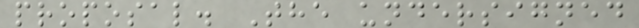proposal. The undersigned
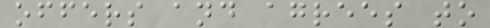offers and agrees to
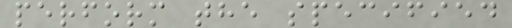perform the specified
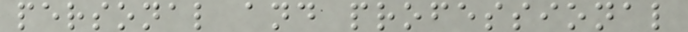personal and professional
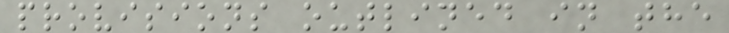provisions outlined in the
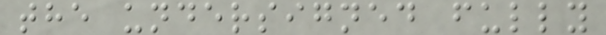the undersigned fully
